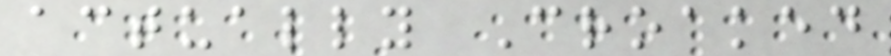actually Croaked
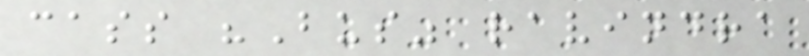cass "Bus" ravindra
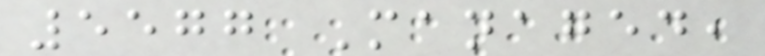5577 Managed,
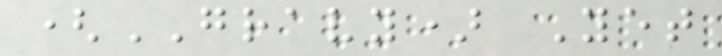(GRAVY) Yet
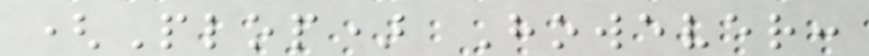(Plop) However:
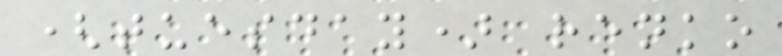(tuesday) renko
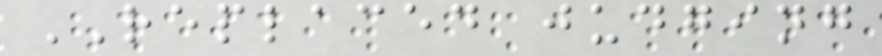REPLACED judging
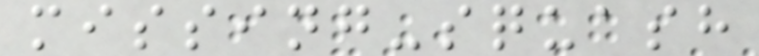missing-squash
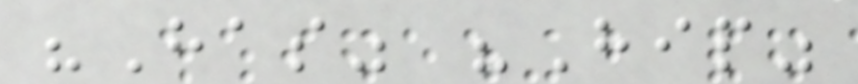"Has" "Hip"
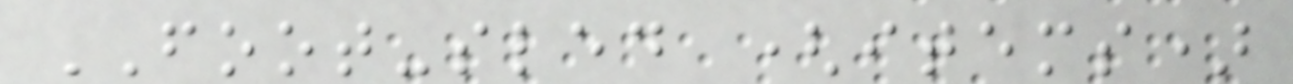FOOT-sled (items)
